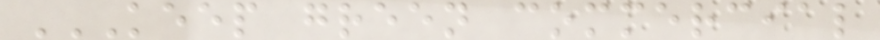KEEP GREEN COMMERCIAL
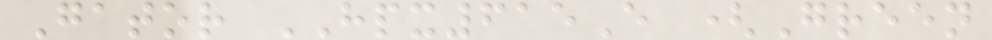Gator HPX615E (Green
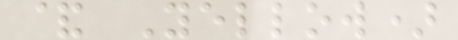& Yellow)
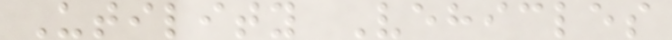Utility Vehicles
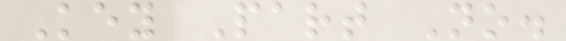Key Part No.
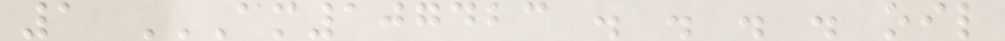1 AM107423 . . . . OIL
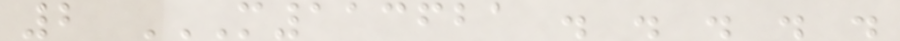2 M113621 . . . . .
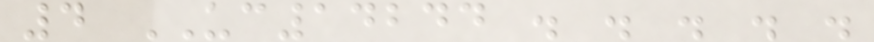4 UC14244 . . . . .
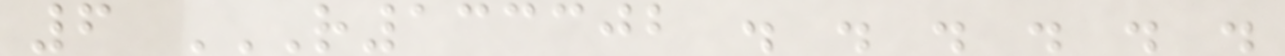6 R133302 . . . . . .
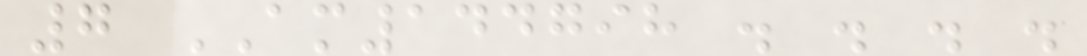7 AM144798 . . . .
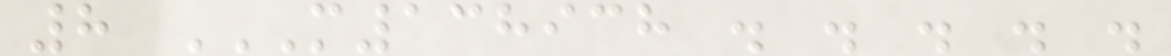8 M138938 . . . . .
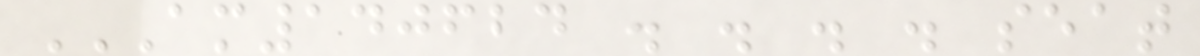AM140624 . . . . SEAT
